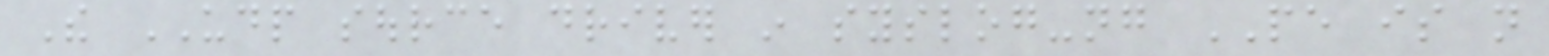The UDP source driver in syslog-ng PE is not
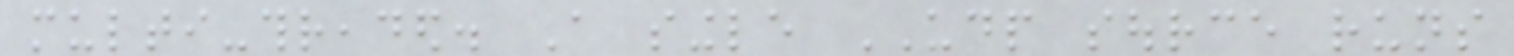multi-threaded. A single UDP source runs
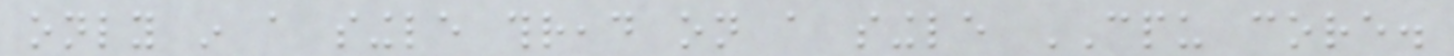only in a single thread on a single CPU core.
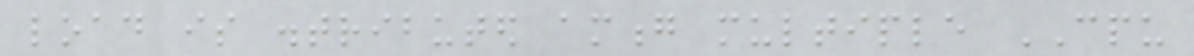load is distributed among multiple CPU
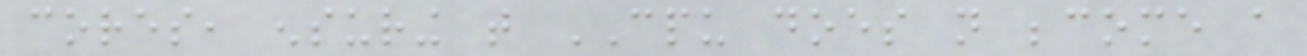cores, ensuring that CPU does not become a
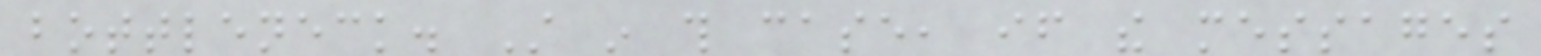bottleneck. Still in this case, if the messages
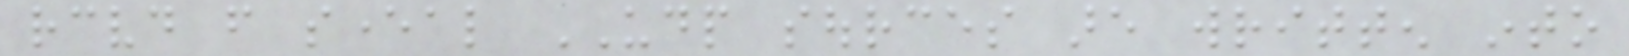received from several UDP sources are written into
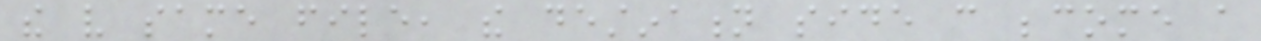the very same file, the destination side can become a
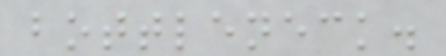bottleneck.
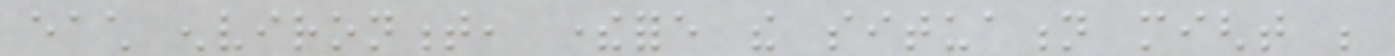each environment, therefore the situation might be
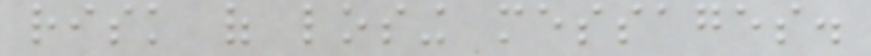risk of losing messages.
